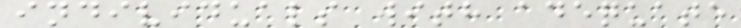individuals with adequate
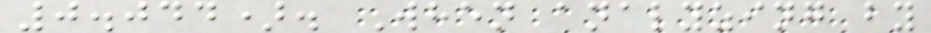0.044). When analyzing by
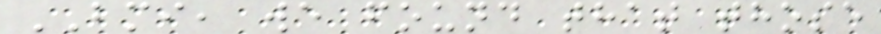BMI, we found that those
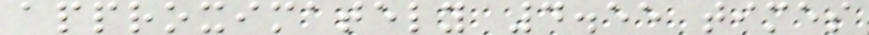approximately 4.55 times
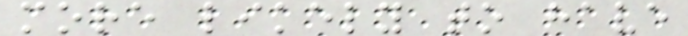more likely to have
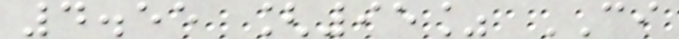4.55 [95% CI
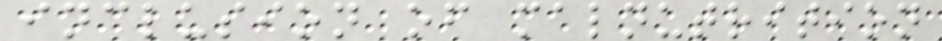inclusion of malnutrition
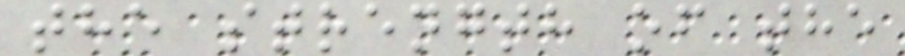the strength of the
